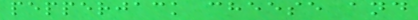pepperjack cheese and
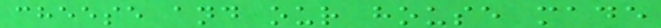cheese and our house made
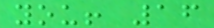you! 16
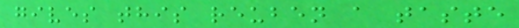gives this reuben a taste
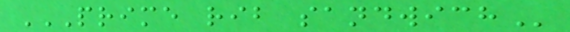PRIME RIB SANDWICH
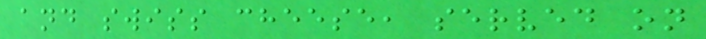and swiss cheese, served on
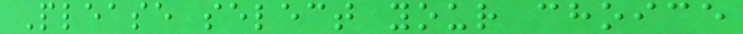Please select your choice
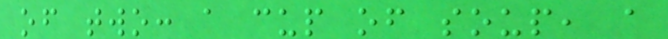of two: a cup of soup, a
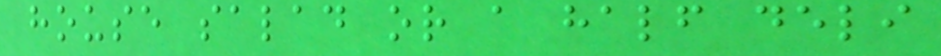house salad or a half deli
